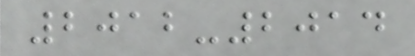2012-2014
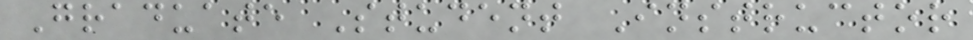Graduate Student Instructor
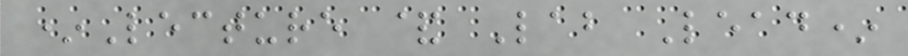*Lecture & Lab Lead*
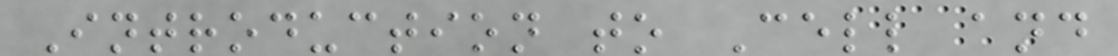Introduction to Cell and
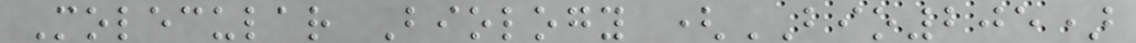Molecular Biology (BIO205)
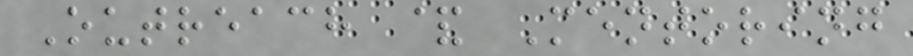Outreach & Mentoring
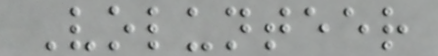Volunteer
